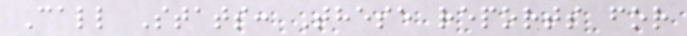Call Stats: These reports for
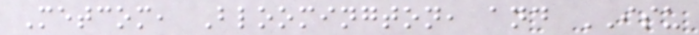Metcom, Bloomington, and ISU
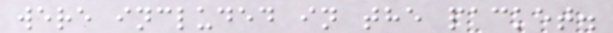were included in the packet.
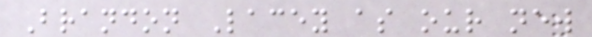Brandon Lacey as our new
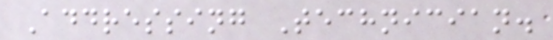Addressing Technician.
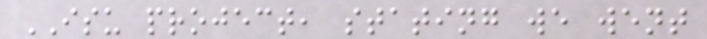ISU project, stating we went
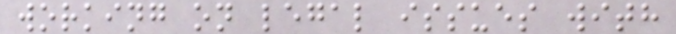working on legal issues with
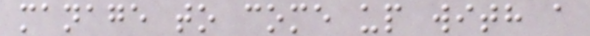manage to come up with a
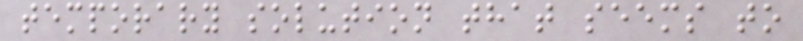temporary solution that seems to
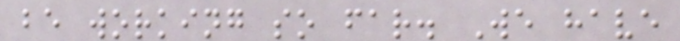be working so far. We have
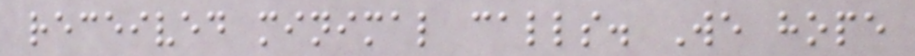received minimal calls. We hope
